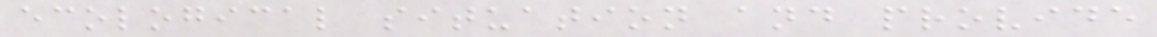ecological situation and provide
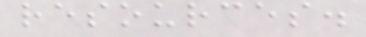resources.
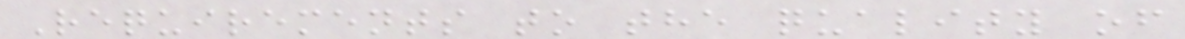Requirements to the quality of
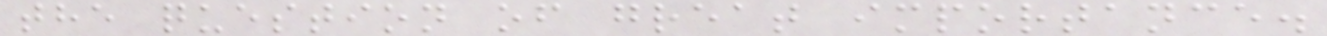the question of great importance.
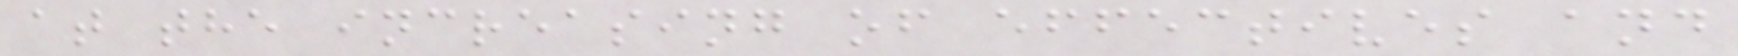at the increasing of effectives and
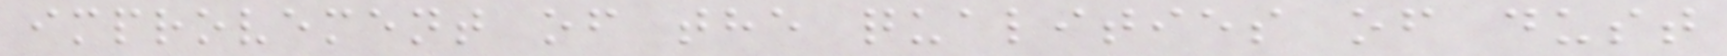improvement of the qualities of dust
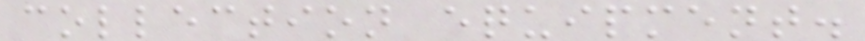collection equipment.
